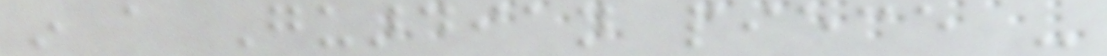in a Guardian piece -
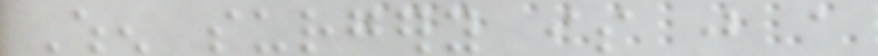When surgery is just a
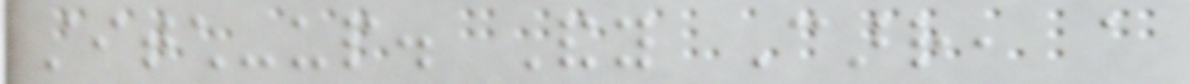stitch-up. Andy Carr, a
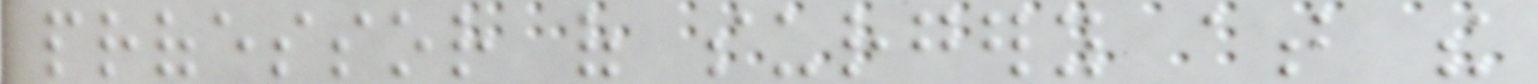professor of surgery at the
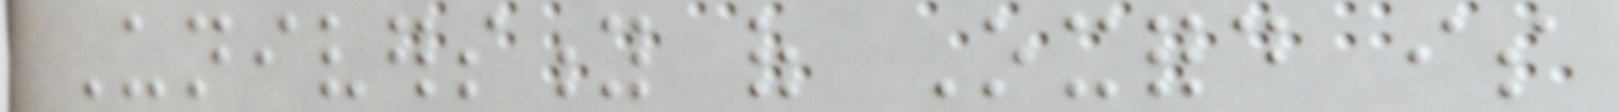University of Oxford is
